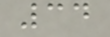34
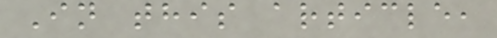In this article,
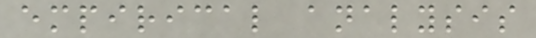empirical analysis
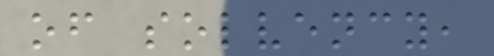of solvency,
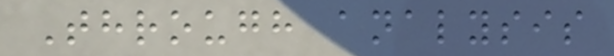Through analysis
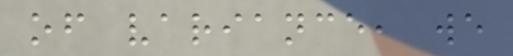of variance, we
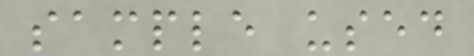sample used
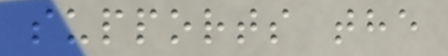supports the
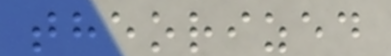theorized
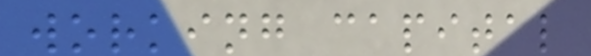working capital
